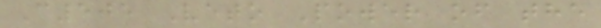C505 Veto Power of the
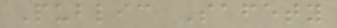Public Safety
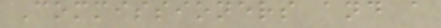Commissioners and a
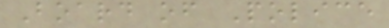Board of Police
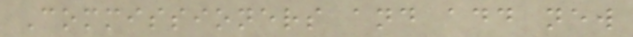Commissioners and add new
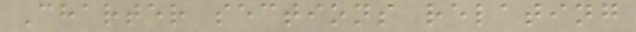Charter sections relating
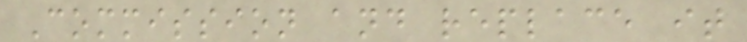Commission and replace it
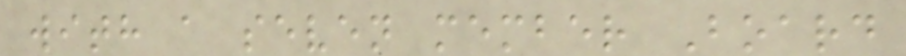with a seven member Board
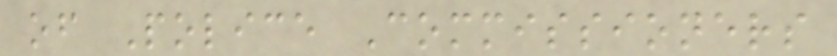of Police Commissioners
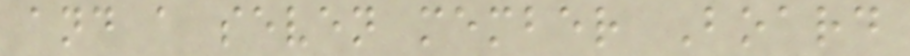and a seven member Board
